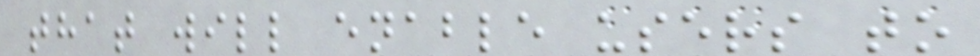that will enable users to
